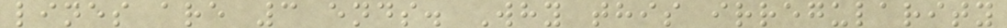lines are 3 ends. Why this irregularity
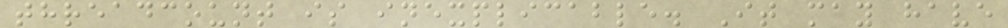threadcount is inexplicable. It may have
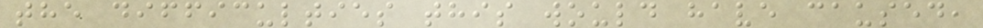the difficulties this would have caused,
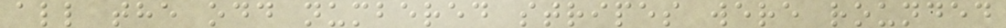all the odd numbered stripes were rounded
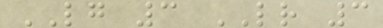LG 3 LR 3
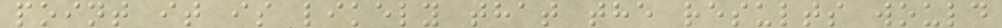point it is likely that the results would
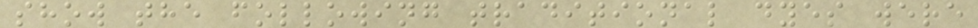show the following traditional dyes were
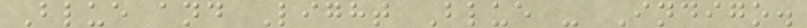Blue and Light Blue - Indigo.
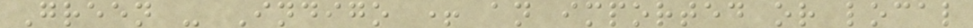Green - Indigo + an imported or local
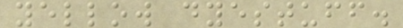yellow dyestuff.
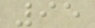95
